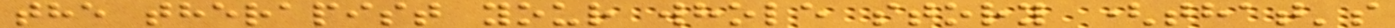the therapist your whole story (that's
